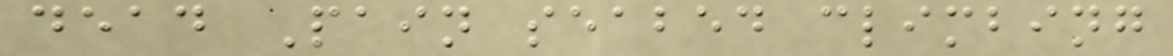dead Pain seabed climbing
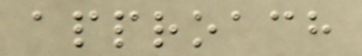approach
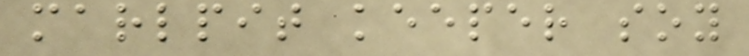marlpit keeper soy
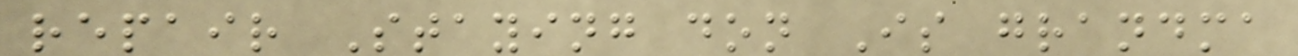repair Staying don Is grandma
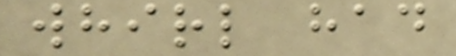whirl had
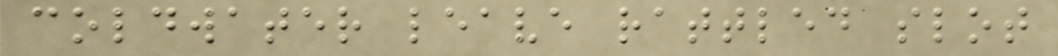coldwater leave rattled slot
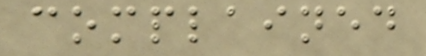complained
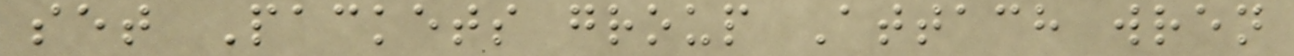set Packets group Attach wren
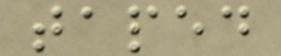taped
